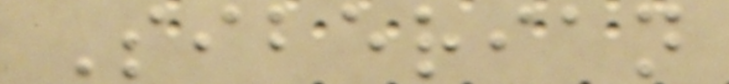Siberian
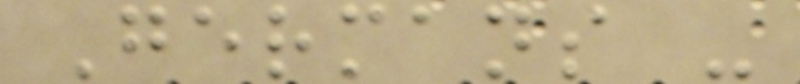Germans -
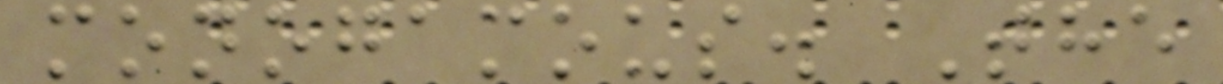monogamous. The
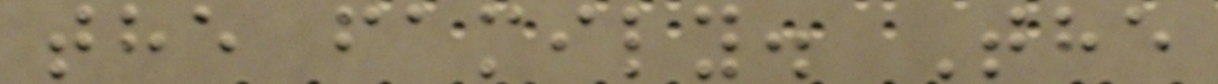the family. The
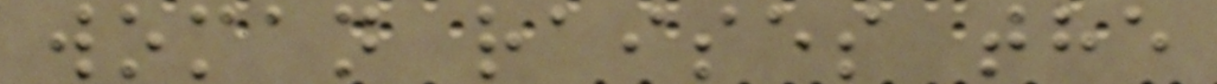woman raises the
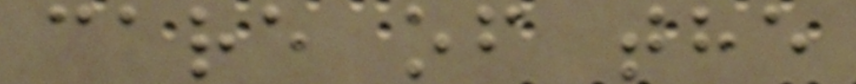care of the
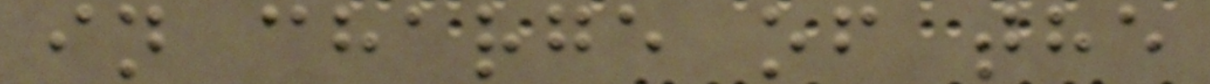in charge of the
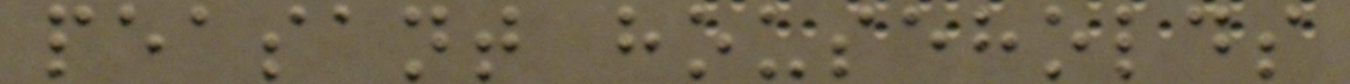peasant households
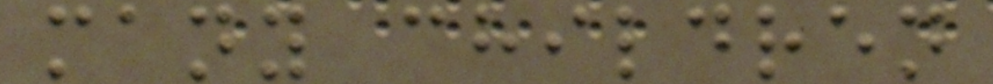many children
